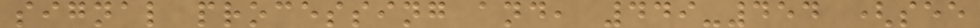signal processing and, 449-454 (see
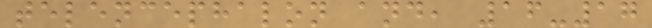telencephalon and, 16-17
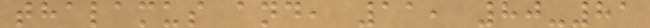thalamus and, 11, 80-81
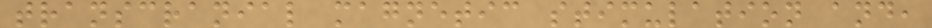transcranial magnetic stimulation and,
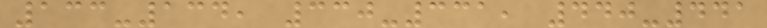133-134, 330-331, 440-441
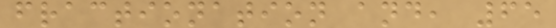fractionation and, 65
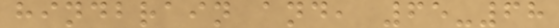hindbrain and, 65-68
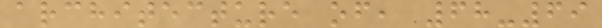architecture of, 68-69
